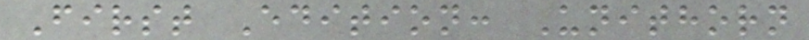First Edition: Unithorn
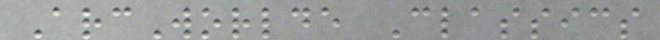ArcWorlde Classics
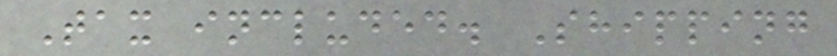Tax included. Shipping
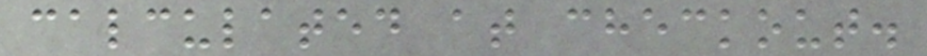calculated at checkout.
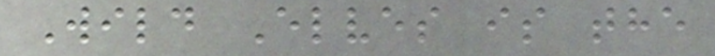Wild Elves is the
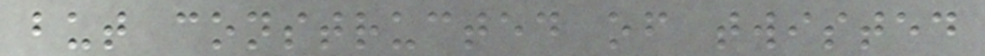but constructed of twisted
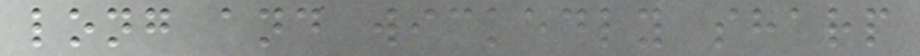long and wickedly sharp
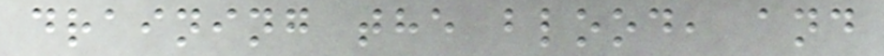draining the blood, and
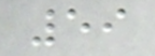59
